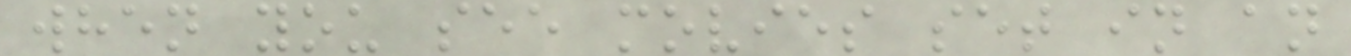when you see movies set in an
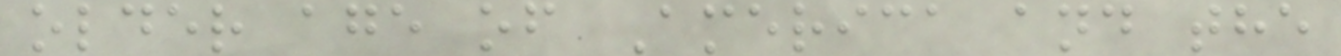older age of America and the
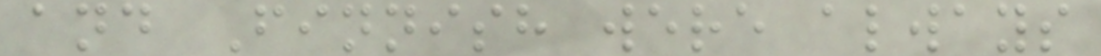and Finnish were always
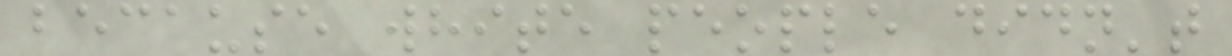because white people didn't
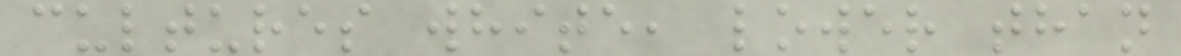cultures white, lower than
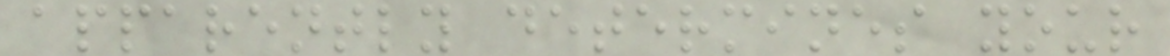apparently determines your
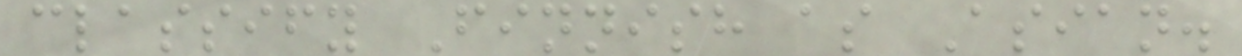classify Finnish as Asian.
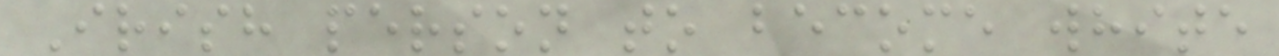Irish person to become white
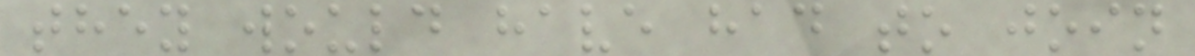they would have had to join
